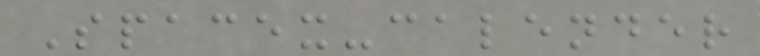Spacex-calender
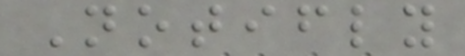Notifly
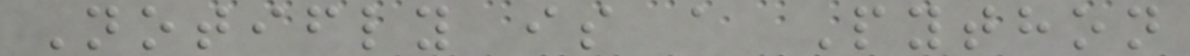Notifly is a Python
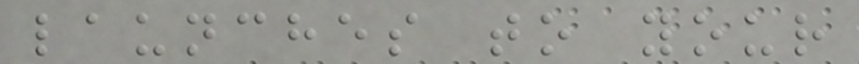launches to your
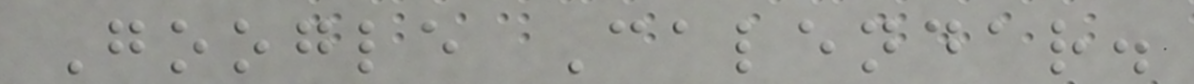Google Calendar.
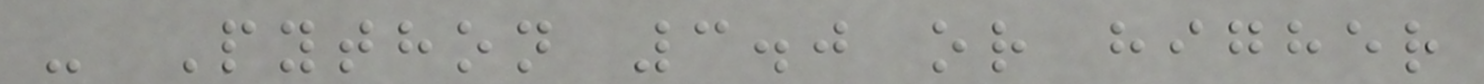- Python 3.0 or higher
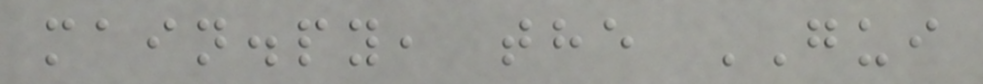main.py, the GUI
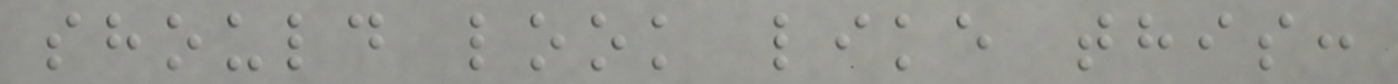should look like this:
